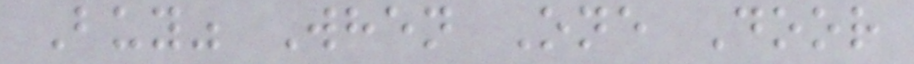Buy" When One Door
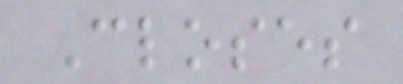Closes
